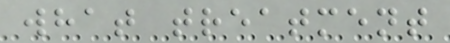what treatment
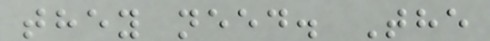they need. The
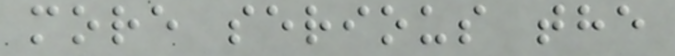more serious the
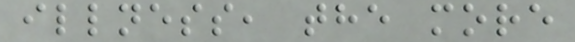illness, the more
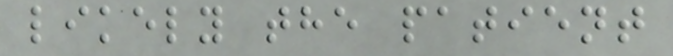likely the patient
